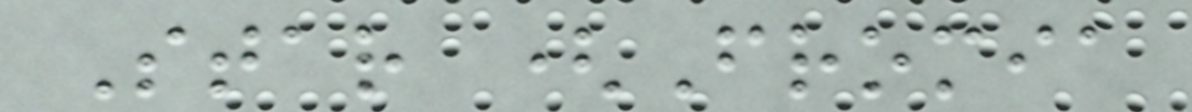Star (Fromia
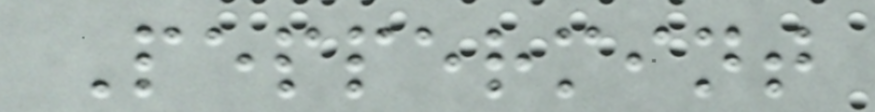Peppermint
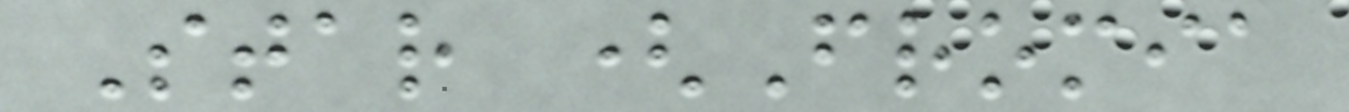Star (Fromia
